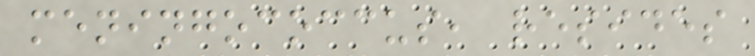meningococcus, resides
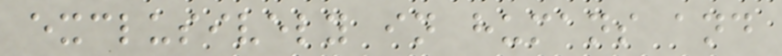exclusively in humans and
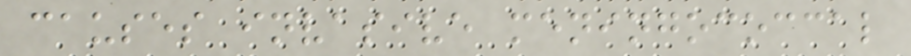causes invasive meningococcal
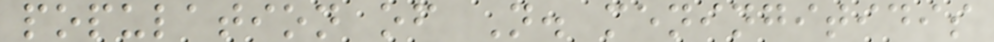population of N. meningitidis
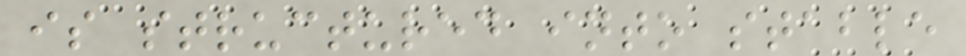is structured into stable
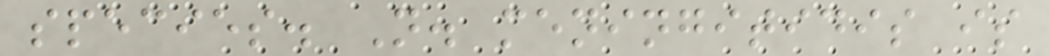species. N. meningitidis is
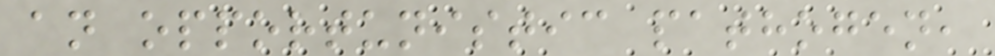an opportunistic pathogen,
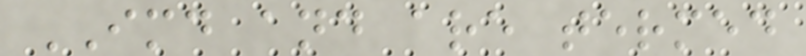IMD and are termed
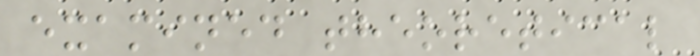examined theoretical
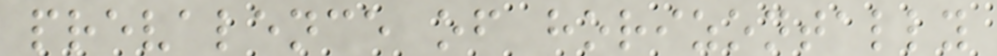prevalence of horizontally
